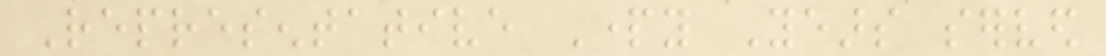Representative Party Years served
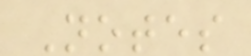Notes
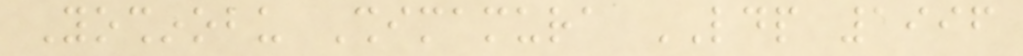Yoshinobu Shimamura LDP 1996
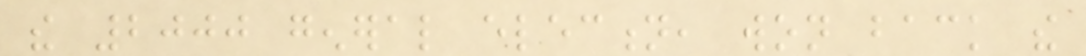the 2000 general election, won back the
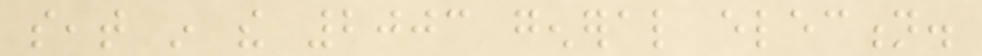seat in the 2003 general election.
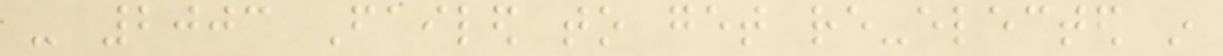- 2003 Failed to get re-elected in
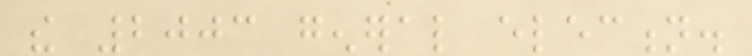the 2003 general election.
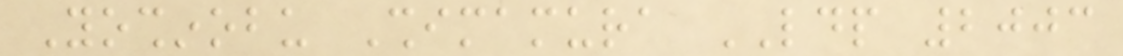Yoshinobu Shimamura LDP 2003
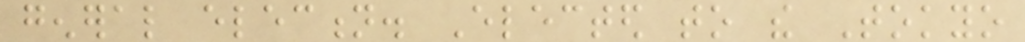general election. Elected to the Tokyo
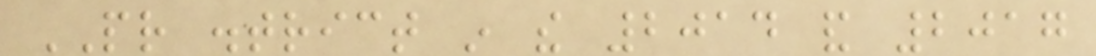PR district in the 2014 and 2017
